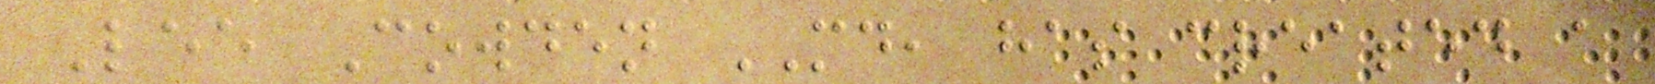Lee Cowden MD, has created a
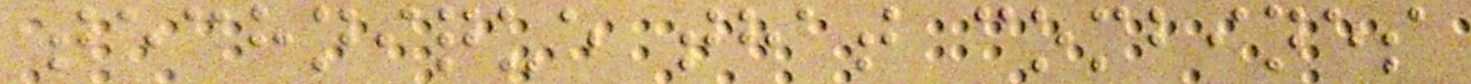technique that combines
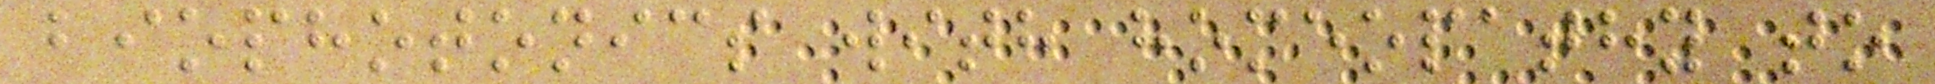biophotonics with homeopathy to
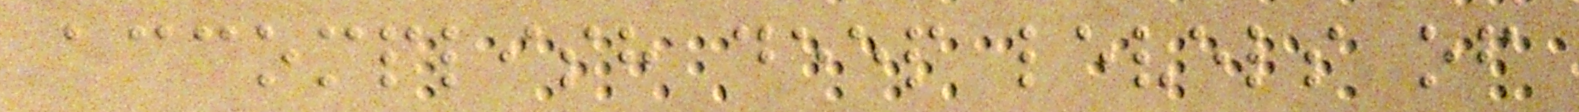accomplish deep levels of
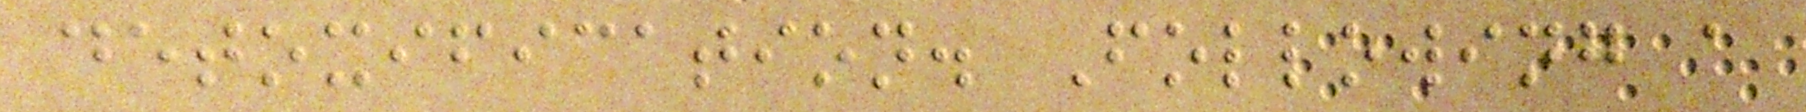detoxification. Following a
